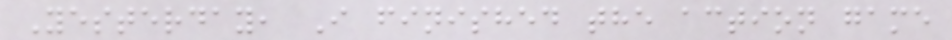Yesterday, I finished the action game
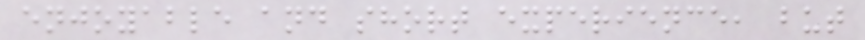enjoyable and short experience, but
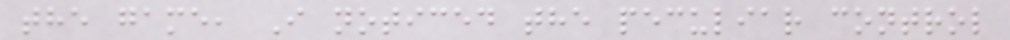the game, I noticed the peculiar control
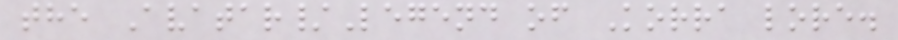the Avatar/Legend of Korra lore.
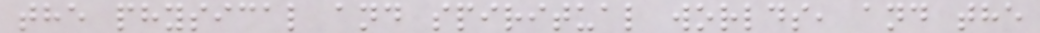the physical and spiritual worlds, and the
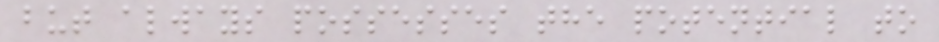but always possesses the potential to
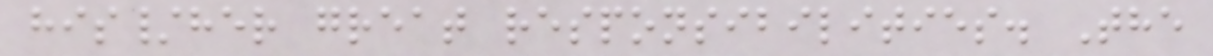his/her great responsibilities. The
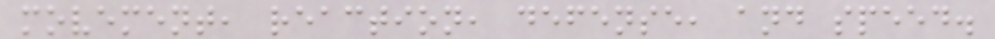movement, reaction, defense, and speed.
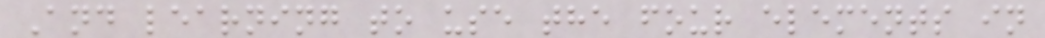And learning to use the four elements in
